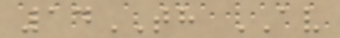14TH AV
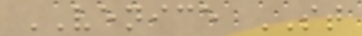VENICE ST
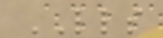LLS
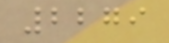2279
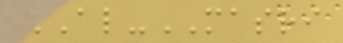AL-MASRI
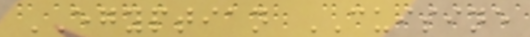EGYPTIAN CUISINE
